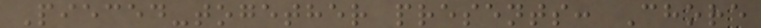Pieced-together presents: Chore
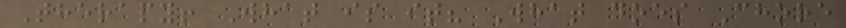Therapy! What is it? What does Chore
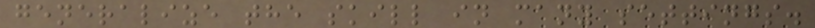generalize the skill in many settings.
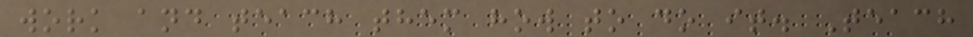work and teach them how to do it. Teach
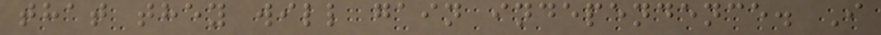that they will gain independence. I
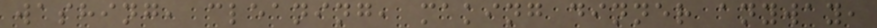washing, cleaning, making dinner anyway,
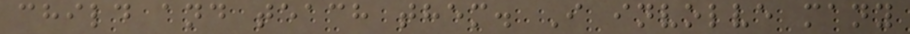child and teach them. I involve many
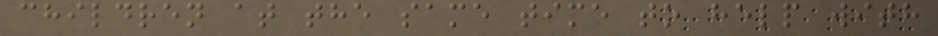children at the same time to help with
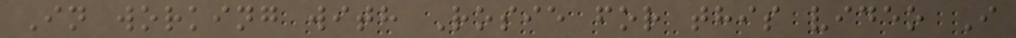In working with Rosie for this video I
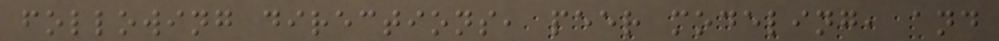following directions, peer modeling, and
